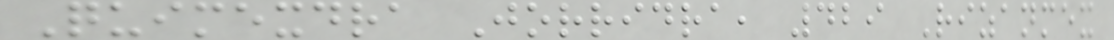Quimexdra Jorridra, 429 Rizanmex
